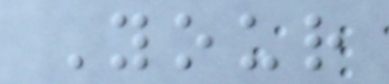Your
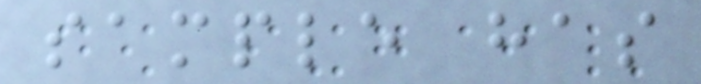sample has
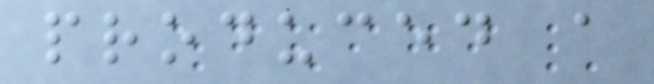produced a
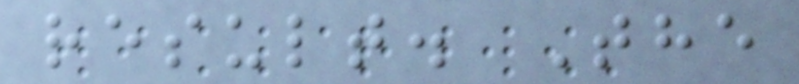result. The
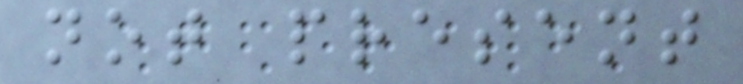not present
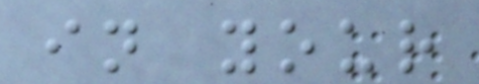in your
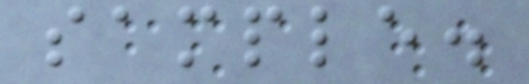sample.
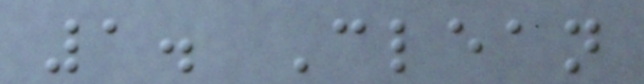1. Clean
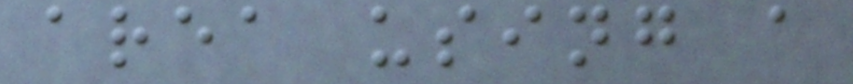area using a
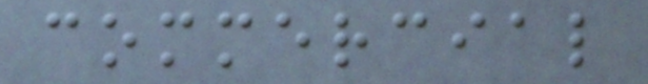commercial
